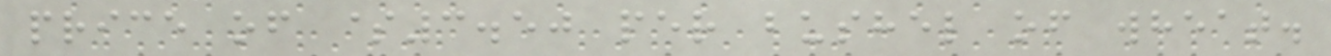price of $3.50 per bushel of wheat.
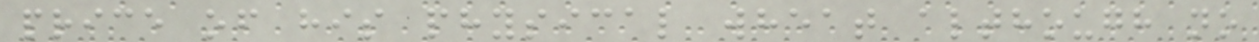price of his physical wheat although no
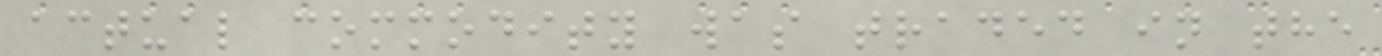actual commodity was traded in the
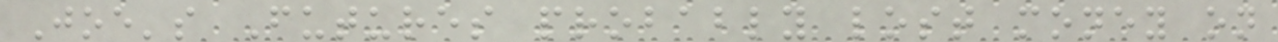Joe's Futures probably lost money on
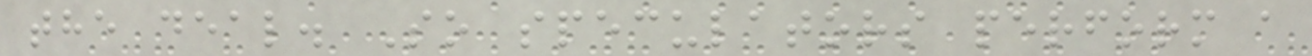the deal. So speculators perform a
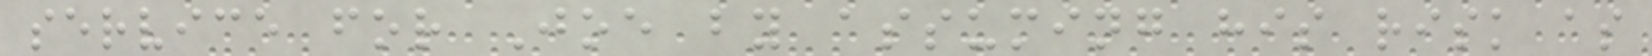service for Joe by assuming his risk as
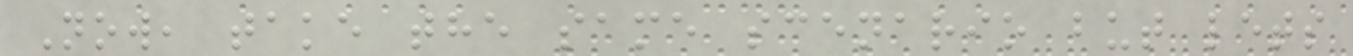Now, take the same scenario but lets
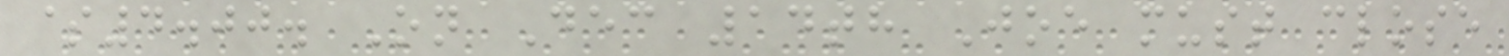$4.00. On Dec 14th Joe must close
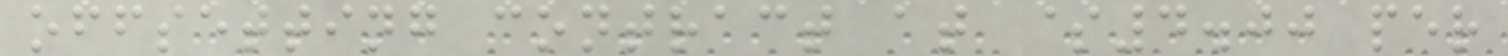offsetting contract at $4.00 per
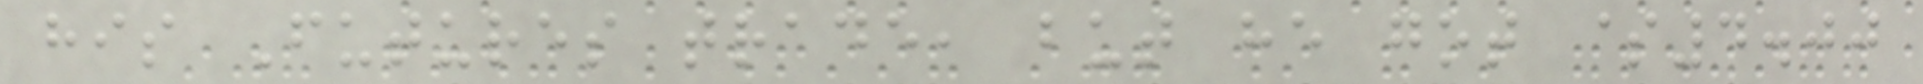his Futures trade, but he got $4.00
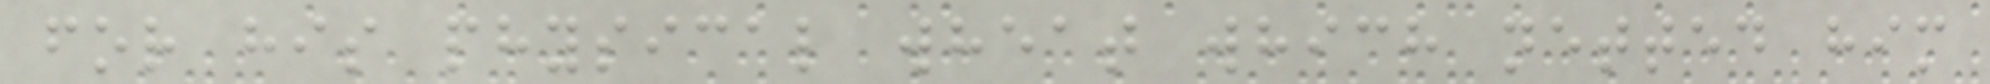for his physical wheat which netted him
